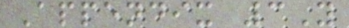Appendix 3Y
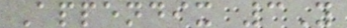Appendix 3Y
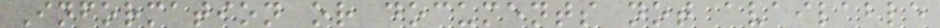Information or documents not available
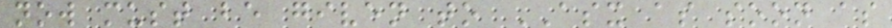now must be given to ASX as soon as
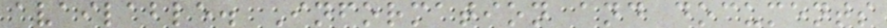available. Information and documents
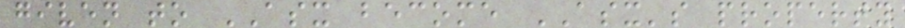given to ASX become ASX's property
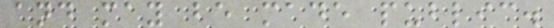and may be made public.
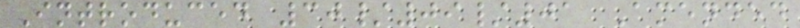Introduced 30/09/01 Amended
